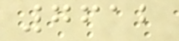7612
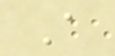A
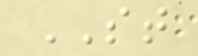ST
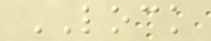LOCK
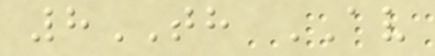8TH AV
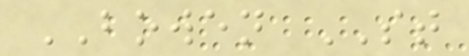BOWEN ST
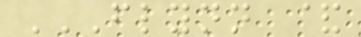FLYNN &
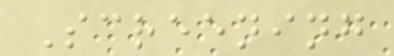Screening
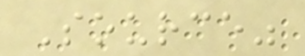Source"
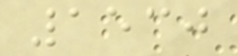1530
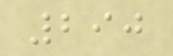290
